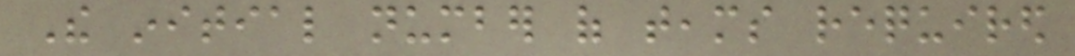The initial number of teams required
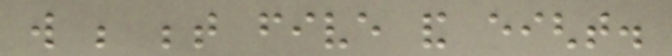will be between five and eight.
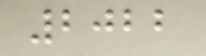2022
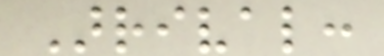Arrival:
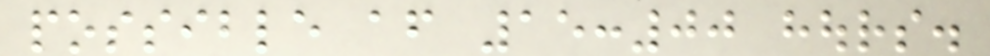possible after 15:00 hours.
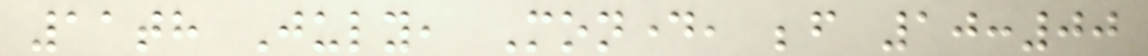11th July, Monday, before 10:00
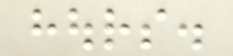hours.
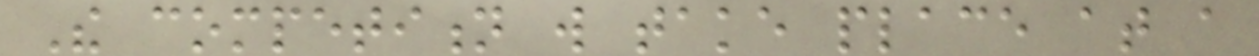The competition will take place at a
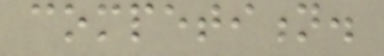competition.
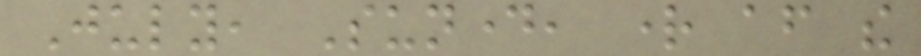July, Sunday, right after the
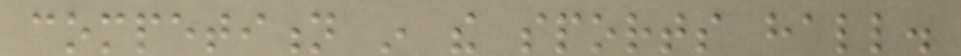competition in the sports hall.
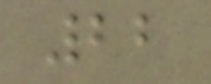22
